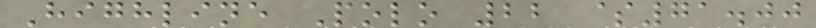Highline Polo 22 $71.00
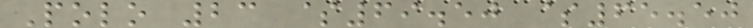Polo 23 $69.50 $65.50
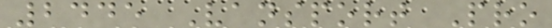2445 Vansport Pro
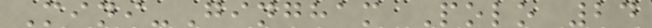Mini-Gingham Polo 24
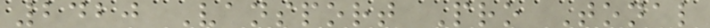2420 Vansport Pro Tonal
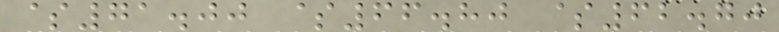$71.00 $66.80 $62.70
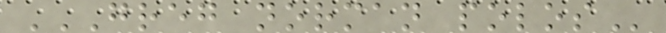GREG NORMAN POLOS
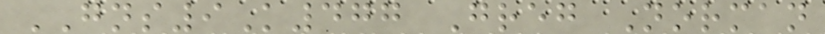GNS9K477 Greg Norman
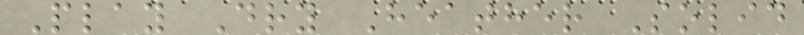Play Dry Heather Solid
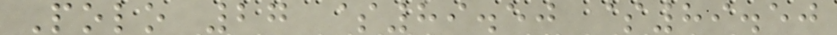Polo 27 $89.50 $89.50
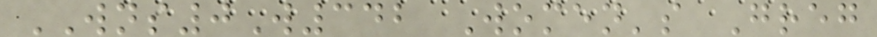WNS0W342 Women's Greg
